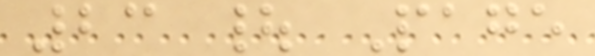23 | Page
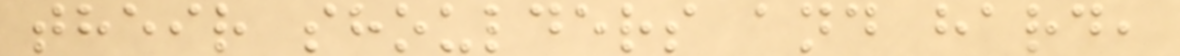their shoulders and hard,
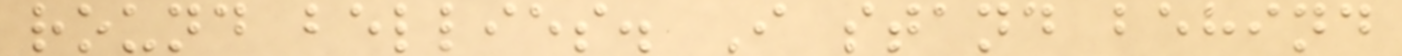round bellies. I stand behind
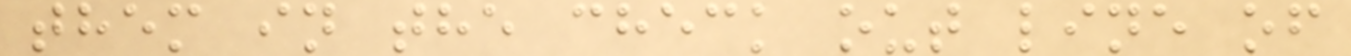them in the check out line of
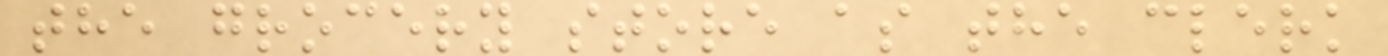the grocery store as the clerk
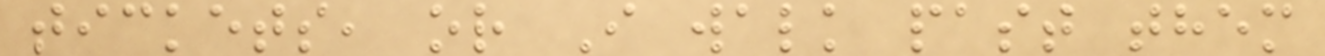tickets, or I walk past them
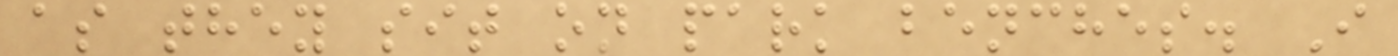as they sit on park benches. I
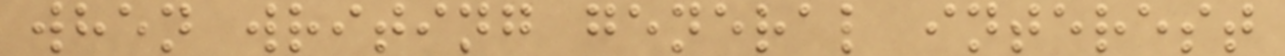when writing general interest
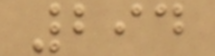294
